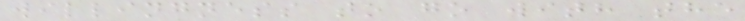willingness to go with the
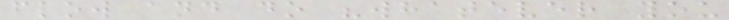flow and do "whatever you
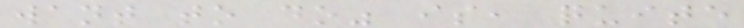want to do" is, quite
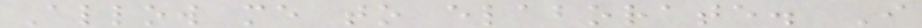Allow me to elaborate. I
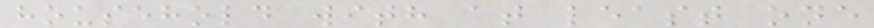household with at least one
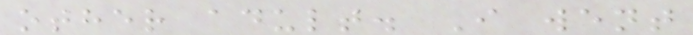other adult. I went
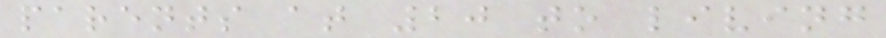parents at 20 to living
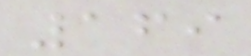169
